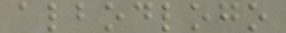albodlogo
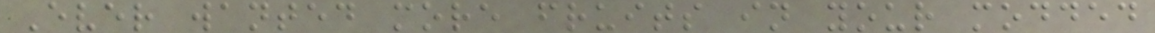Ever wanted more fruits in your modded
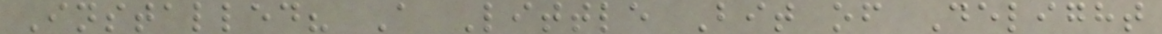Installed? A Little Bit of Delight
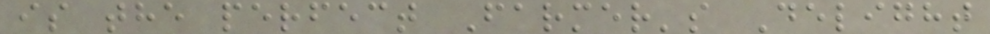is the perfect Farmer's Delight
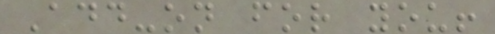Add-on for you!
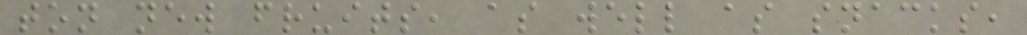ton new fruits, as well as snacks,
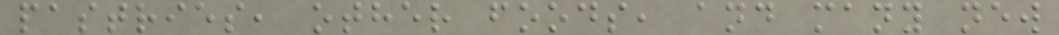pastries, other foods, and many new
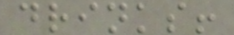drinks!
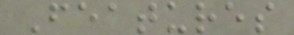Features
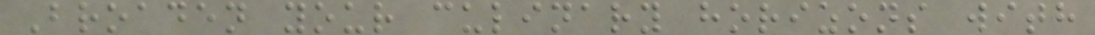Broaden your culinary horizons with
